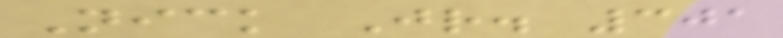Nick Jr. 301
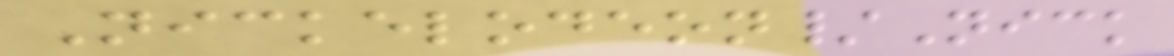Nickelodeon/Nick
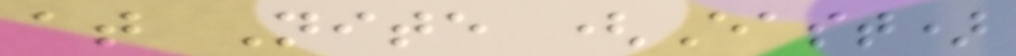at Nite (East)
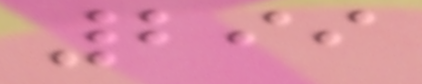299
